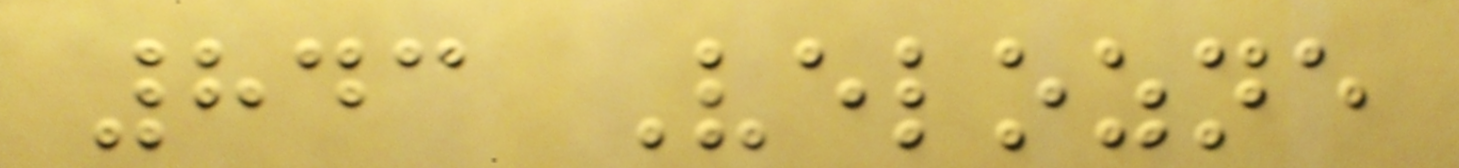843 Velozne
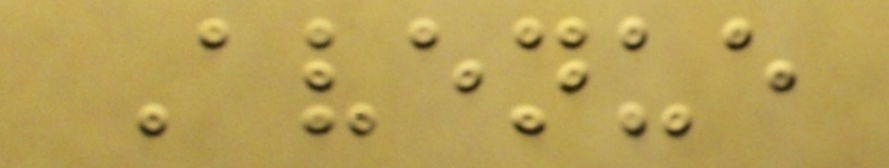Avenue
